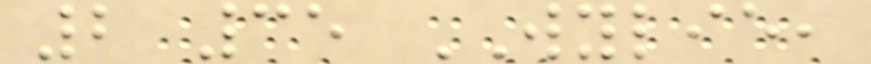2 35 WYLIE,
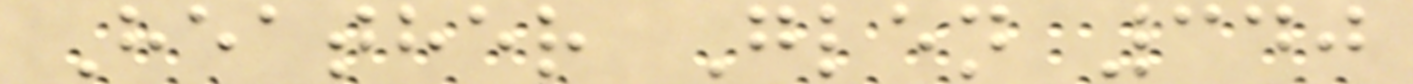Heather Glen 340
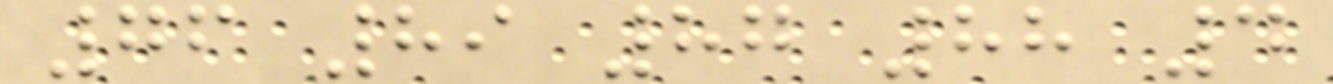76 89 87 88 4
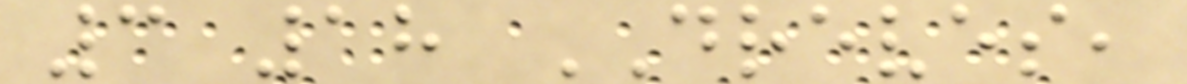3 18 DREVES,
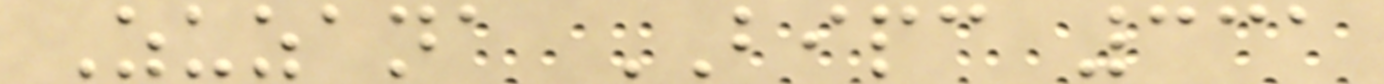Zuzana BIPC 331
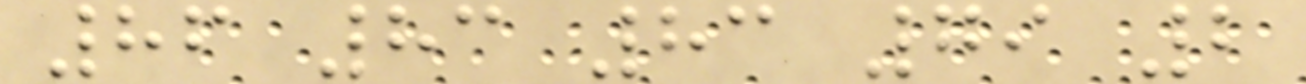86 83 83 79 2
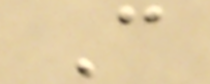C
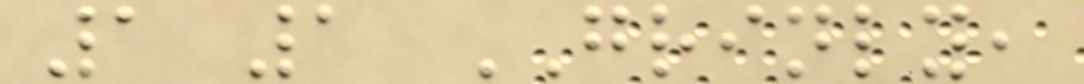1 1 GRINLY,
